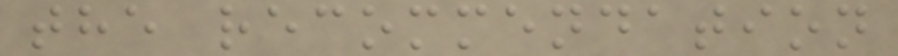the recommendation
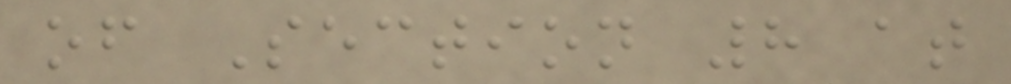of Section 8 at
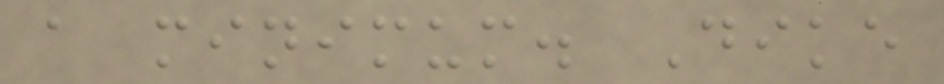a minimum. Dike
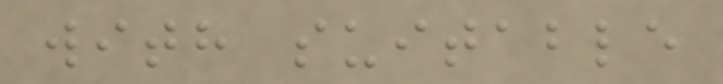with suitable
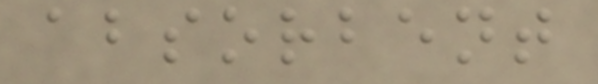absorbent
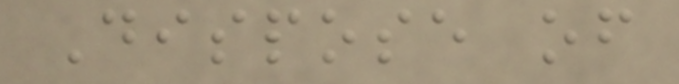Dispose of
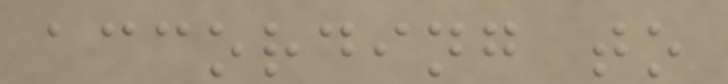according to
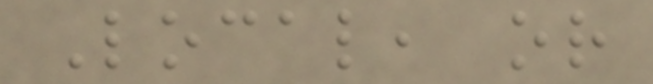Local, or
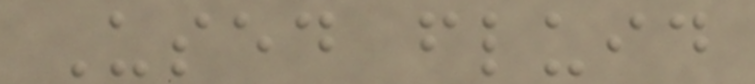Used fluid
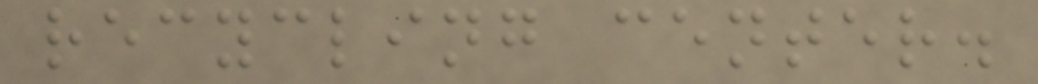recycling center.
